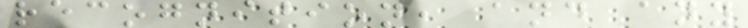recognition, and any
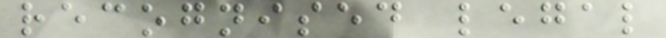recognised legal
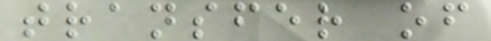transfer of
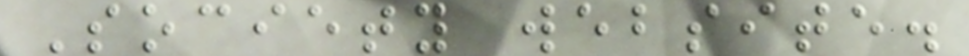Society website.
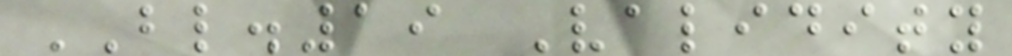BL.19 Validity
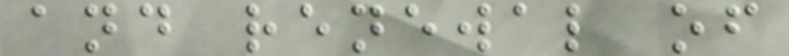and renewal of
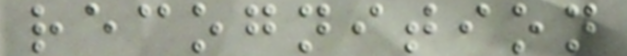recognition
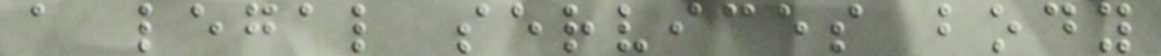a legal services body
